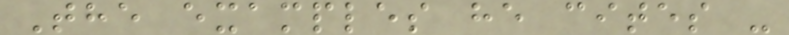The examples he cites -
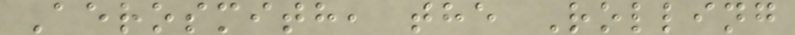Aerosmith, the Rolling
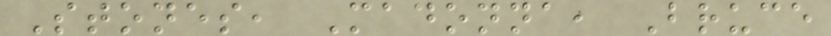Stones, Madonna, Bruce
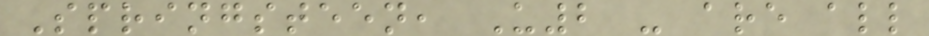Springsteen, U2 - are all
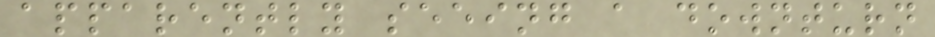apparently seeing a downturn
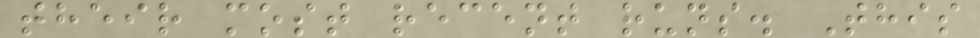their most recent runs. This
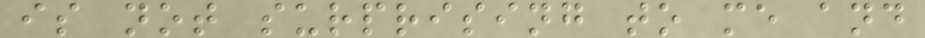is not surprising to me and
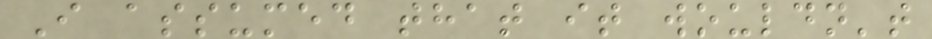I assumed that it wouldn't
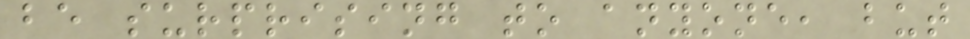be surprising to anyone, but
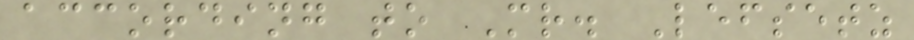according to Mr. Lefsetz
